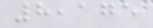8,175
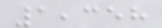1,358
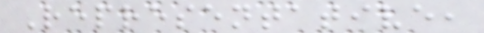Representative,
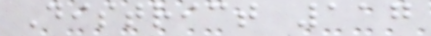District 117
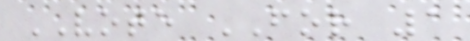VOTE FOR 1
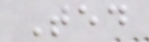Ted
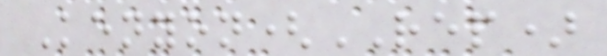Kenyon(REP)
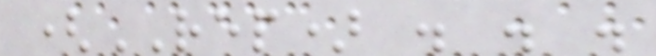(REP) . . .
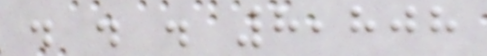. . . 8,808
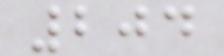204
